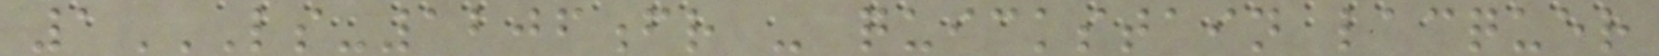1LS-1206FR - QUICKSTAIN LACQUER
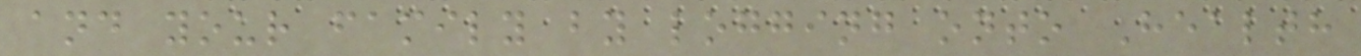and your family by logging onto Health
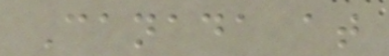Canada at
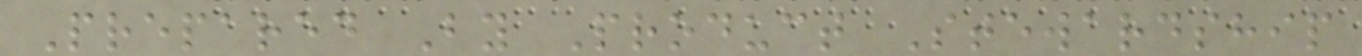Prepared By Product Stewardship
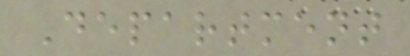Department
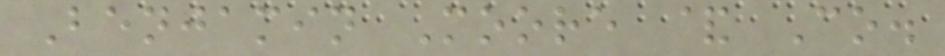Benjamin Moore & Co.
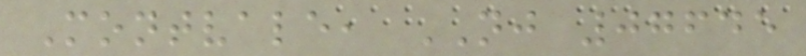Montvale, NJ 07645
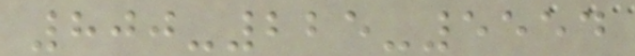800-225-5554
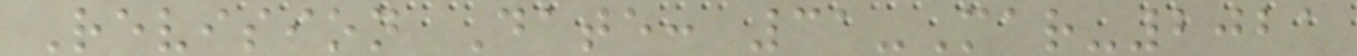Revision Date: 31-Mar-2021
